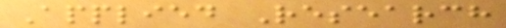Applied Research
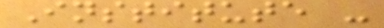Institute -
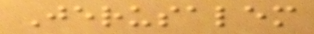Jerusalem
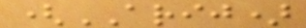(ARIJ)
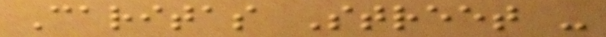Caritas Street -
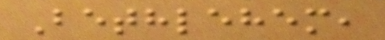Bethlehem,
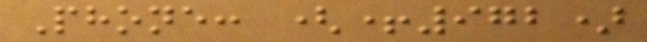Phone: (+972)
